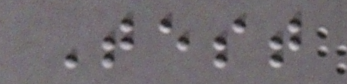Test
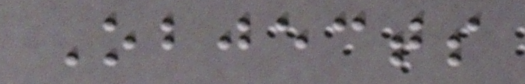Objects
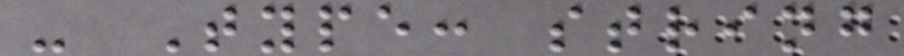- Type: string
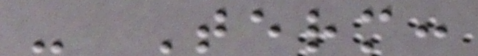- Term:
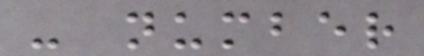- number
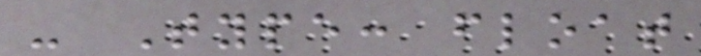- Type: float
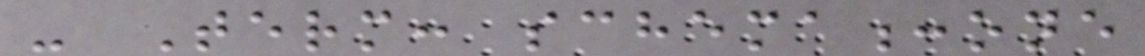- Term: schema:one
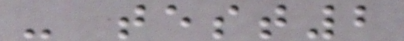- test2
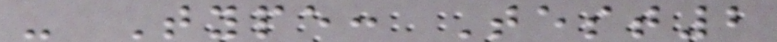- Type: Test2
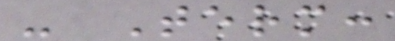- Term:
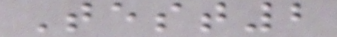Test2
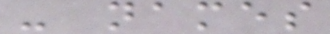- names
